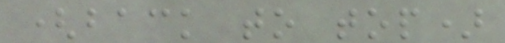(back to top)
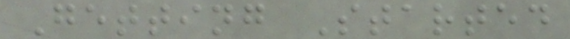Getting Started
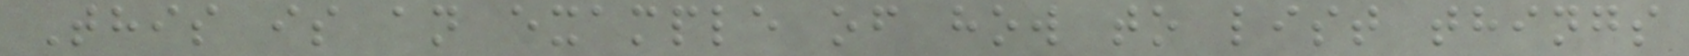This is an example of how to list things
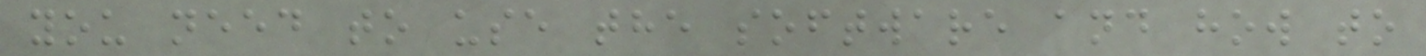you need to use the software and how to
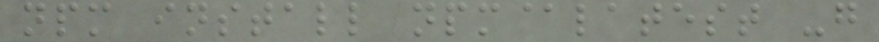npm install npm@latest -g
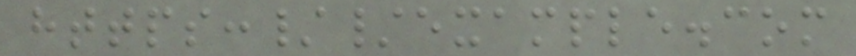https://example.com
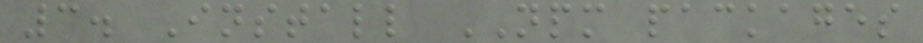3. Install NPM packages
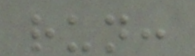run:
